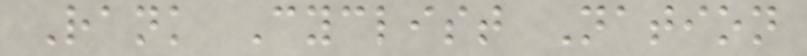Rank Cyclist Nation
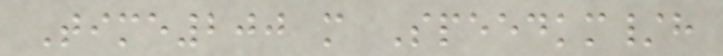Time200 m Speedkm/h
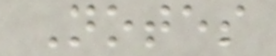Notes
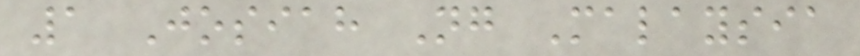1 Josiah Ng Malaysia
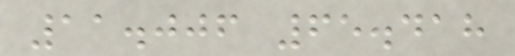11.006 65.418
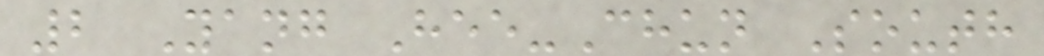2 Yang Hee-Chun South
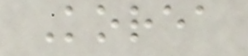Korea
